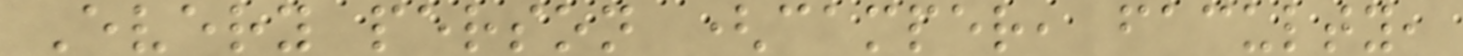Every person (camper, faculty,
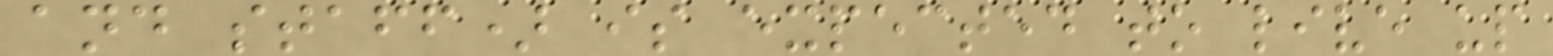and staff) is expected to live up
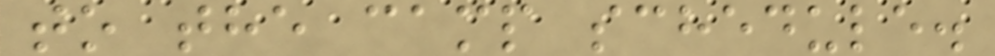to the camp schedule.
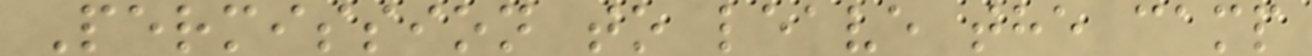Permission to leave the camp
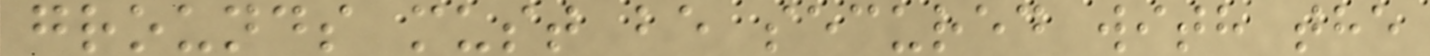grounds must be secured with the
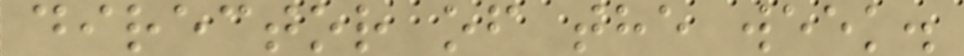director of the week.
